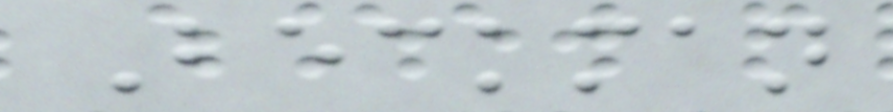Beckman
